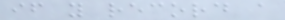if you record a
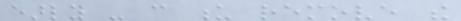early - can u remove the
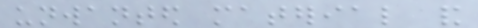unwanted material and
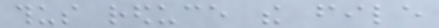thus reduce the file
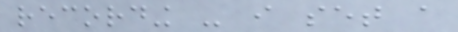recording - i set a
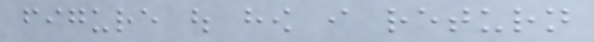figure out how i return
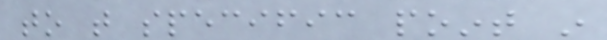to that specific point in
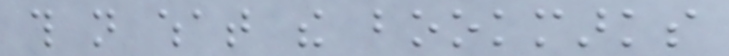this not what the bookmarks
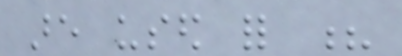are used for ?
